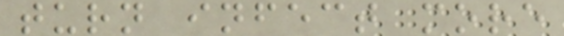turn infect more
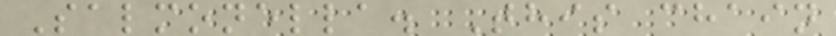Salmonella. This chain
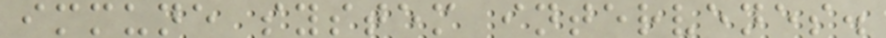immune system intervenes.
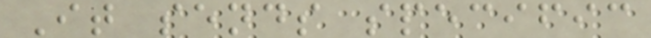It sends specific
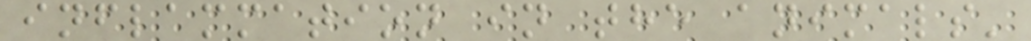inflammation in the animals'
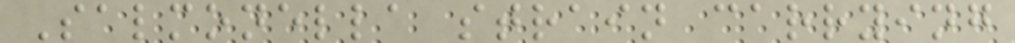Salmonella strain carrying
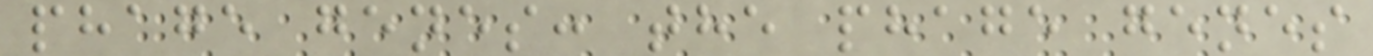phage genes: the phage genes
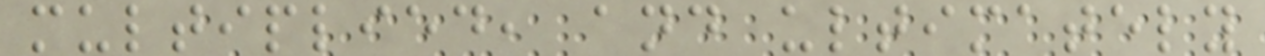multiplied, and ultimately
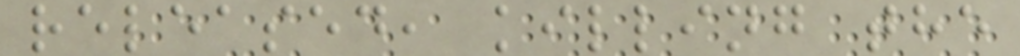released, killing the
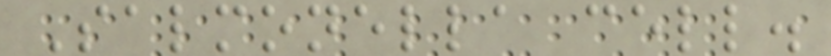Salmonella cell.
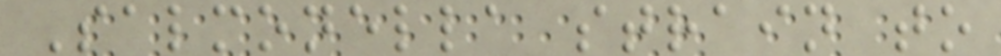Salmonella strain to
